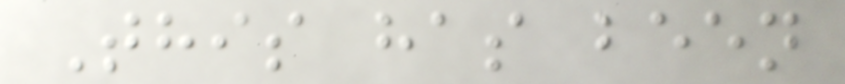This has been
